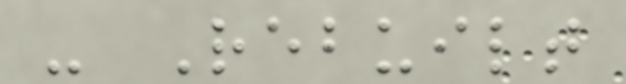- Rebuilt
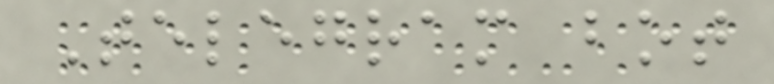Telegram bot
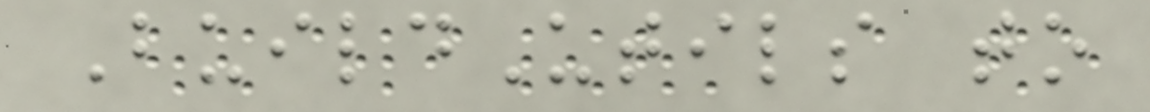BuildUtils to
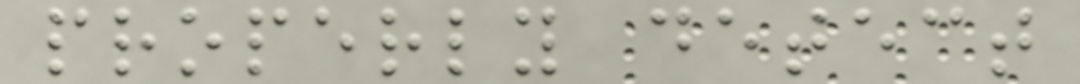properly detect
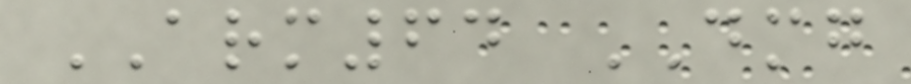ARM64 DMG
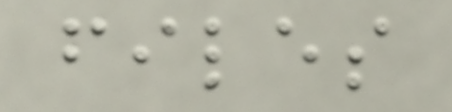files
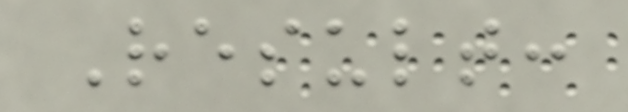Result:
